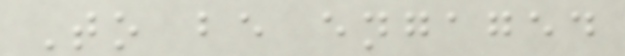To be engaged
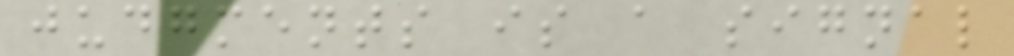judgments is a signal
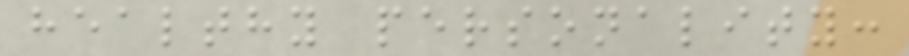healthy personality:
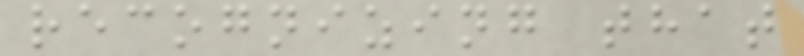recognizing that
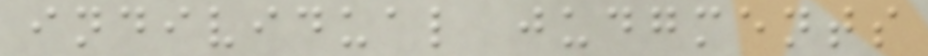individual judgments
